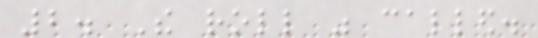2. The roll was called.
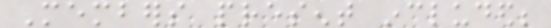Members present included;
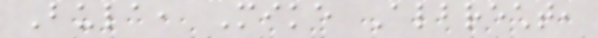Bula, Mike Albrecht,
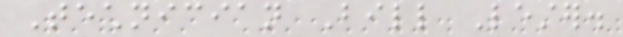Technician Bill Lester.
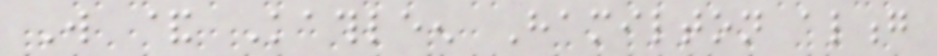Will & Kathleen Hamilton along
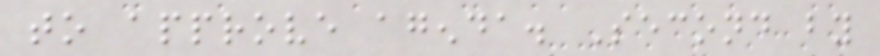to approve agenda. Second by
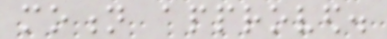motion approved.
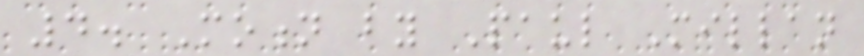4. Motion by Paul Millan
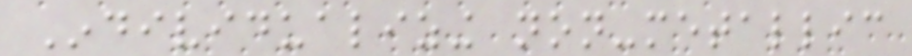Individualizing non-metallic
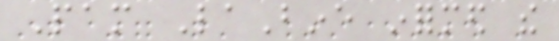Pam LaBine informed the
